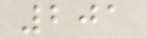201
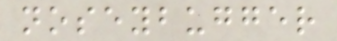noseybugger
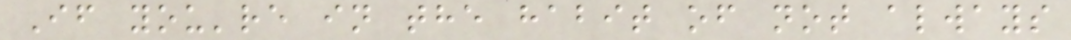If you're in the habit of not always
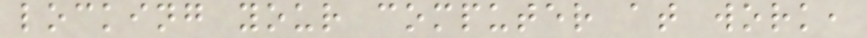locking your computer at work,
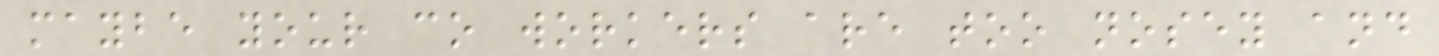maybe your co workers are too nosey and
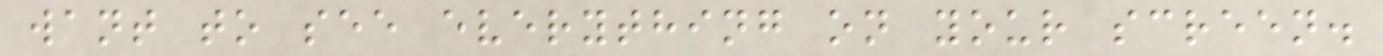want to see everything on your screen.
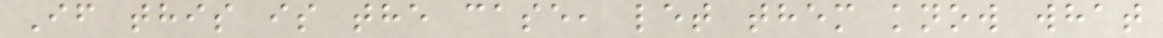If this is the case, let them know what
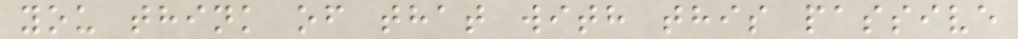you think of that with this passive
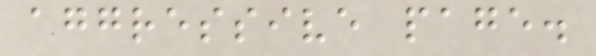aggressive page.
